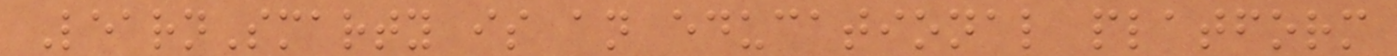LearnSmarty is an educational platform
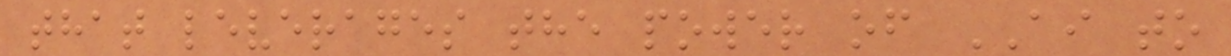that leverages the power of AI to
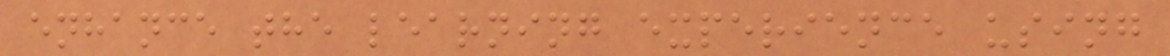enhance the learning experience using
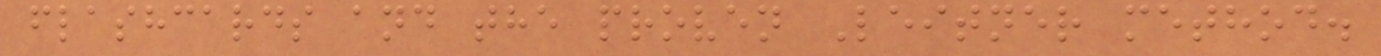flashcards and the proven Leitner method.
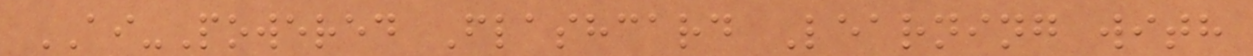AI-Powered Flashcard Learning with
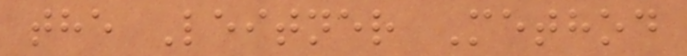the Leitner Method
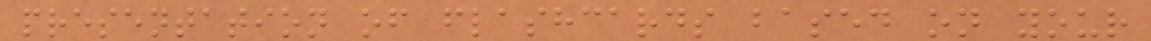presentation of flashcards based on your
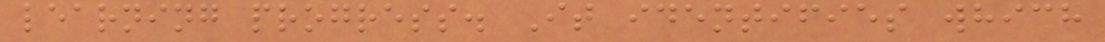learning progress. It identifies which
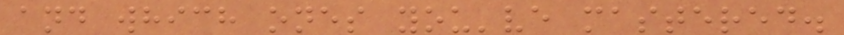and which ones you've mastered.
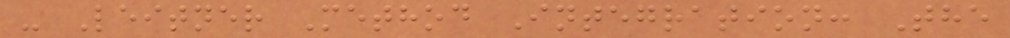- Leitner Method Integration: The
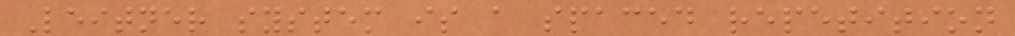Leitner system is a spaced repetition
